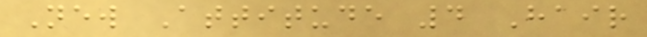New Attitude 4 Hair
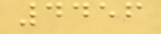4456
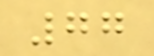77
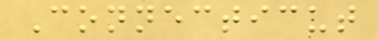Connecticut
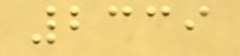2339
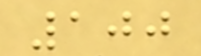100
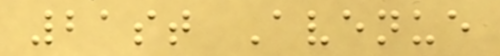21st Avenue
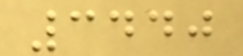3440
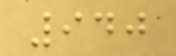940
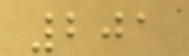201
